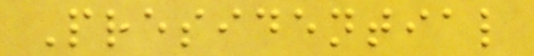Presidential
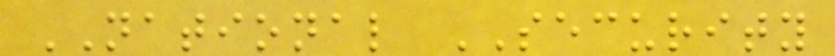NATIONAL SECURITY
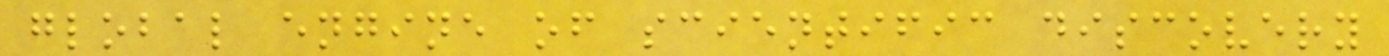global engine of scientific discovery
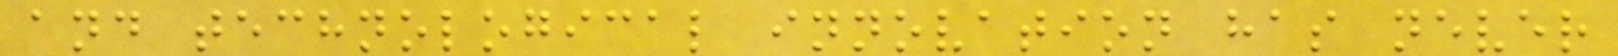and technological innovation has never
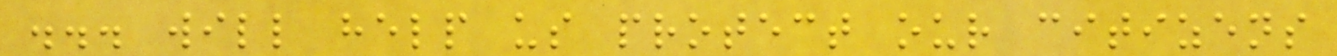... will help us protect our citizens
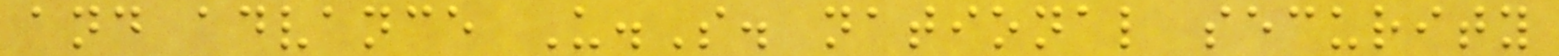and advance U.S. national security
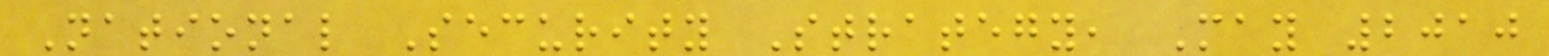National Security Strategy, May 2010
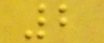2
